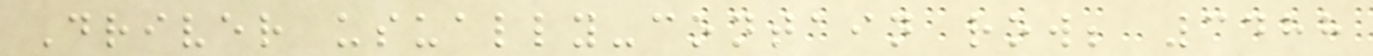Driver usually-contain row; 3488
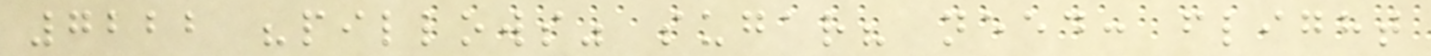7222 "pillows" sugar? need: flight
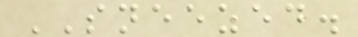SNEEZED.
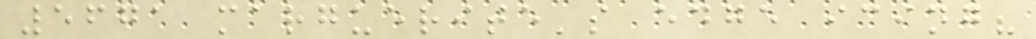5671 marguerite's edge icing?
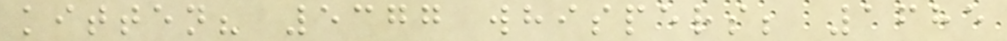kitten? 5377 whispers; 1685
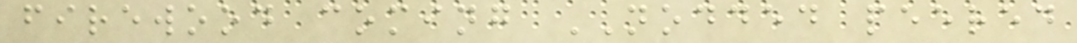firewood coming NODDED peered
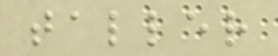taller
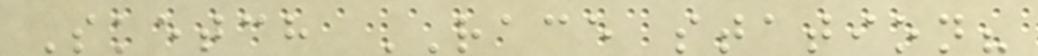Sketch RACE station?
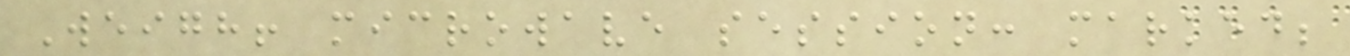Weigh! microwave session: marked;
